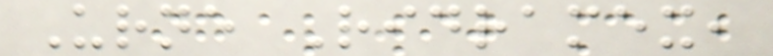Urne Ridramex,
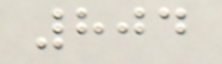804
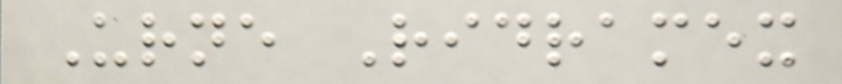Urne Ridramex
